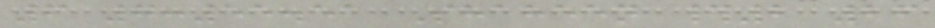6 7:55.51 Shaheen #2 26
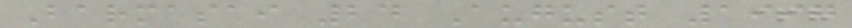Barmasai 24 August 1997
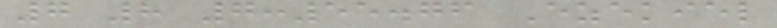7 8 7:55.76 Ezekiel
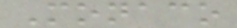Monaco
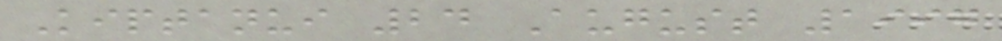Kiptanui 24 August 1997
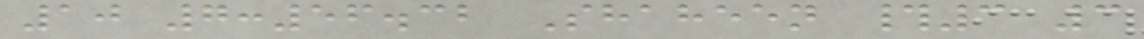10 7:56.32 Shaheen #3 3
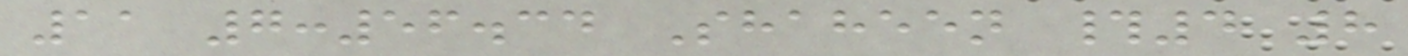11 7:56.34 Shaheen #4 8
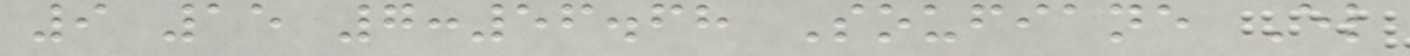9 15 7:56.68 Soufiane El
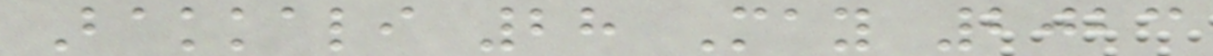Bakkali 28 May 2023
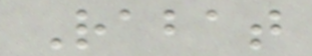Rabat
